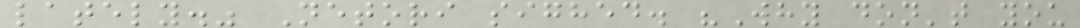lately." Netori sighed. "Why don't you
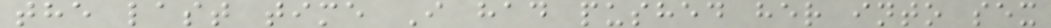the last time I had pushed her into sex
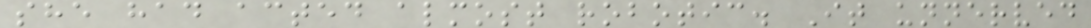she had acted almost robotic. It unnerved
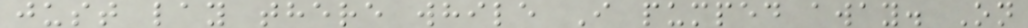just lay there while I pumped away. On
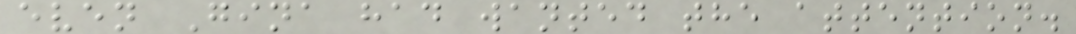even Gina had wanted the attention.
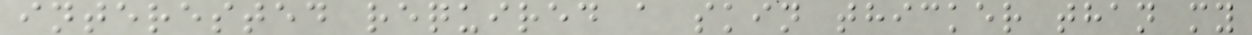interested required a skin thicker than my
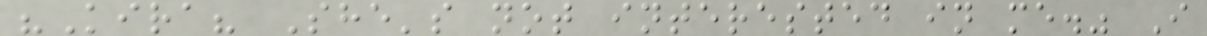"Kira? She's not interested in me." I
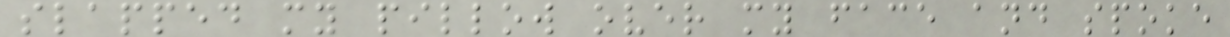slapped my pillow over my face and spoke
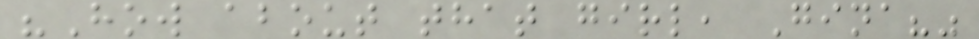"How about that girl, Gina?"
